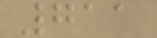711
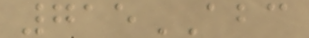715ABC
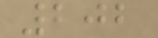202
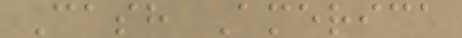Cash America
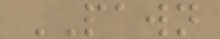PAWN
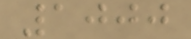1000
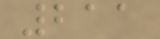211
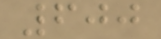600
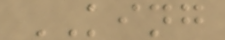KING
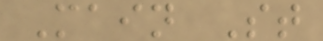Main St
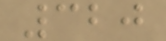320
